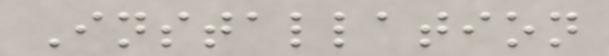Installation
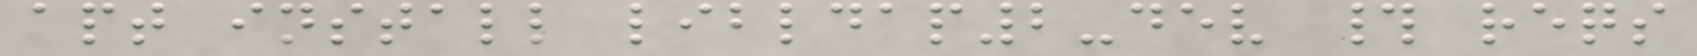apt install libldap2-dev # reqs
